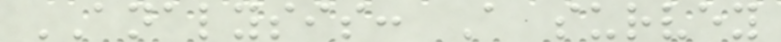ANALYSIS: A survey
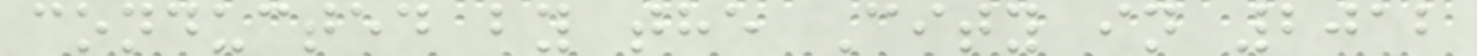conducted by the City in 2012
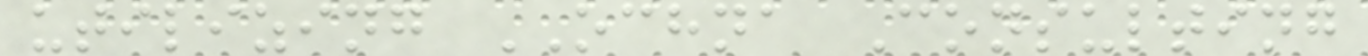utilizing OCHNA Consulting
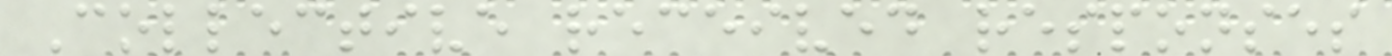Collective received responses
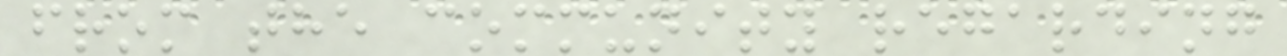from the community regarding
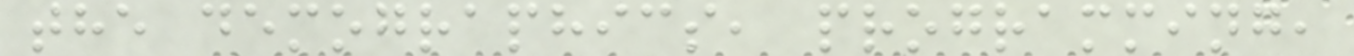the demographics, programming,
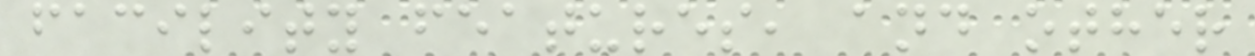facility features, and other
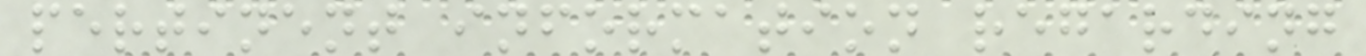pertinent information regarding
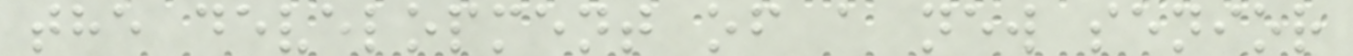the development of a new senior
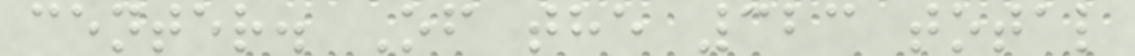center. Of the 323 total
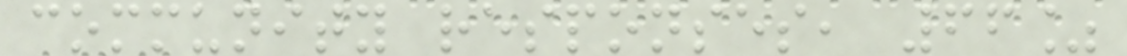community responses, 66%
